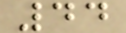44
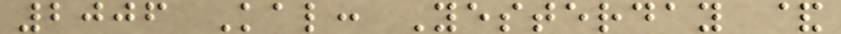2006 Kal: Yesterday &
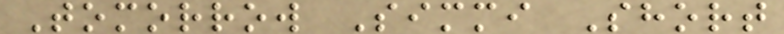Tomorrow Simmi Short
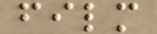film
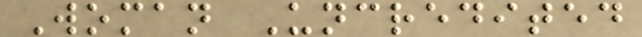Woman Uncredited
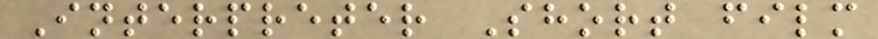Interpreter Short film
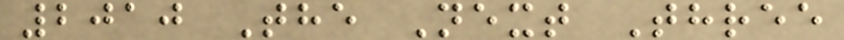2010 The Next Three
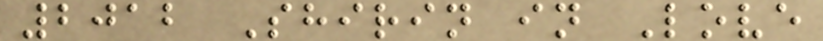2012 Shirin in Love
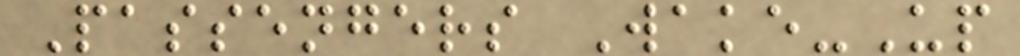Passengers Wake-Up
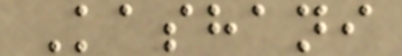Kashani
